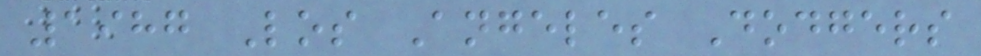1987 Los Angeles Dodgers
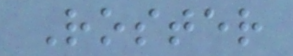Roster
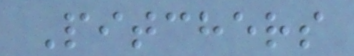Pitchers
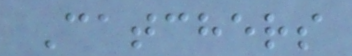Catchers
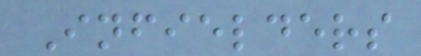Infielders
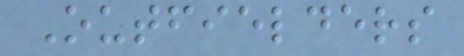Outfielders
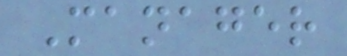Manager
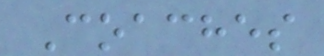Coaches
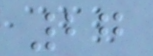27
